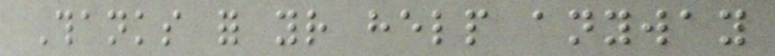Thanks for your help anyway
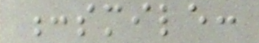:smile:
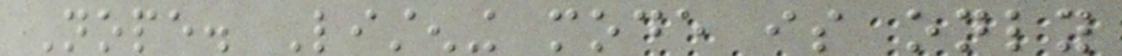Nope. Listening mode is only
